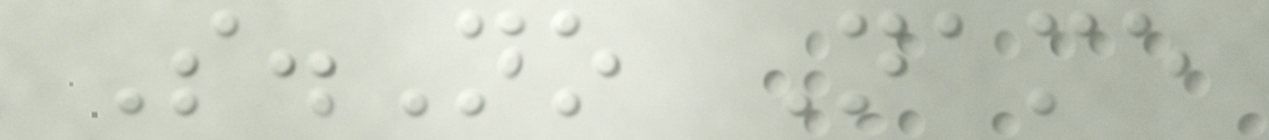S.No Name
